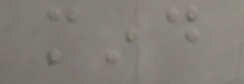mind
